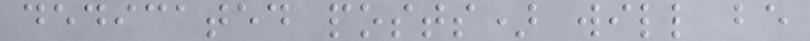dedicated posts) will be
